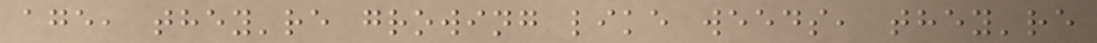age, they're growing like weeds, they're
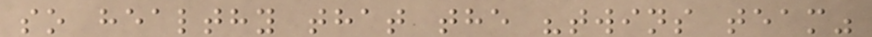so healthy that the "twins team"
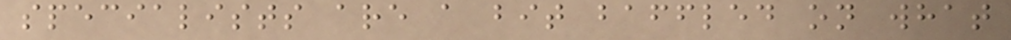specialists are a bit baffled on what
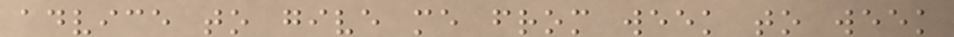advice to give me from week to week
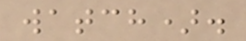watch).
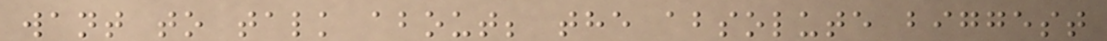want to talk about; the absolute biggest
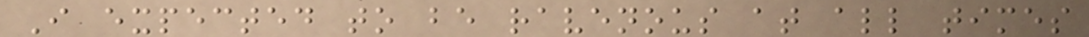I expected to be ravenous at all times
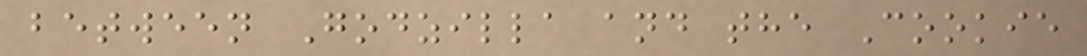between Godzilla and the Cookie
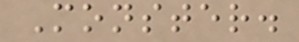Monster.
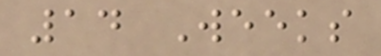14 Weeks
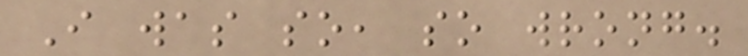I was so, so wrong.
